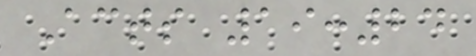Acts 19:24
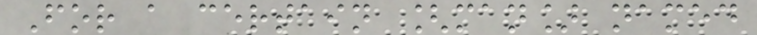For a certain [man] named
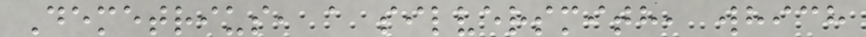Demetrius, a silversmith, which
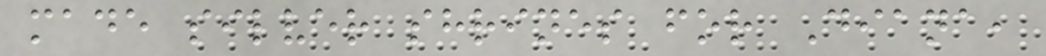made silver shrines for Diana,
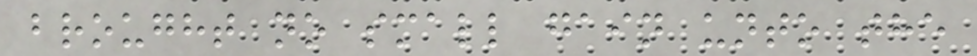brought no small gain unto the
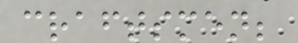craftsmen;
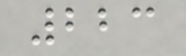223
